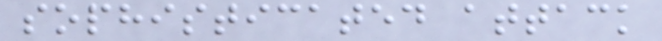sophisticated attack
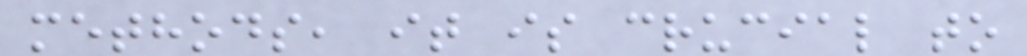methods, it is crucial to
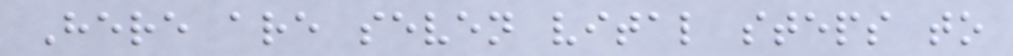Here are seven vital steps to
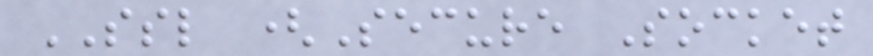SSL (Secure Socket
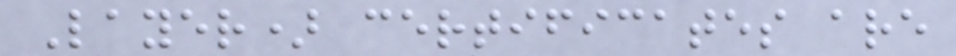Layer) certificates are
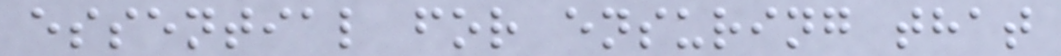essential for ensuring that
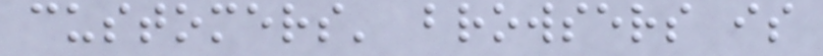customers' browsers is
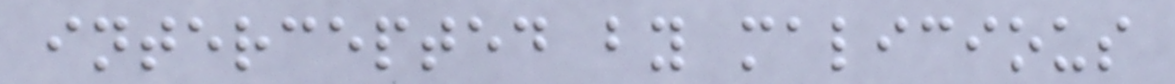intercepted by malicious
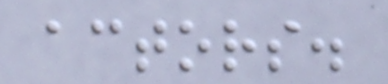actors.
